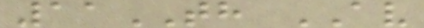11TH AV
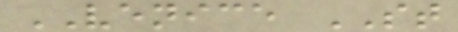VENICE ST
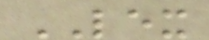LEX
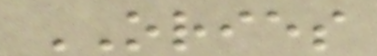ORIES
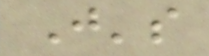J's
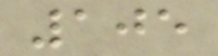105
